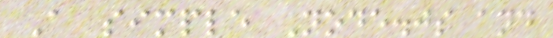A simple Node.js and
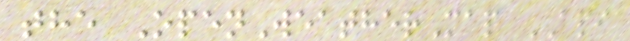the OpenWeatherMap API
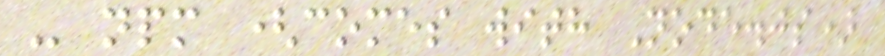- npm (comes with Node.js)
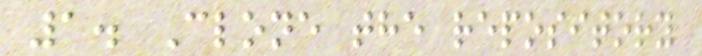1. Clone the repository
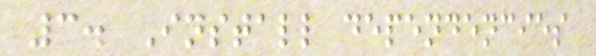3. Install dependencies
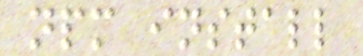npm install
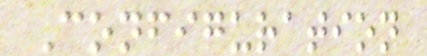Configuration
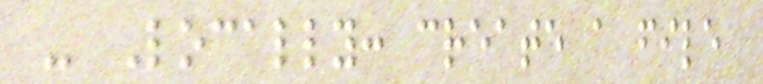- Locally: create a file
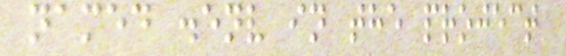named .env in the project
